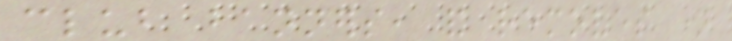club banners, and removes name
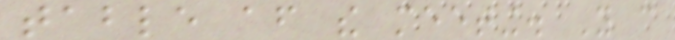table after the meeting. You can
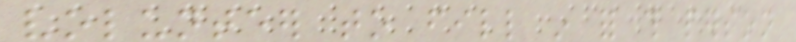volunteer to fill in for this person
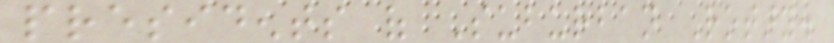presidents of Suburban Rotary.
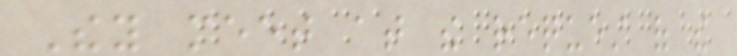They meet at the request of the
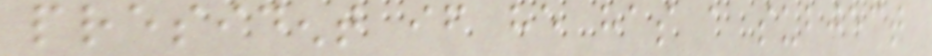president if he has a subject
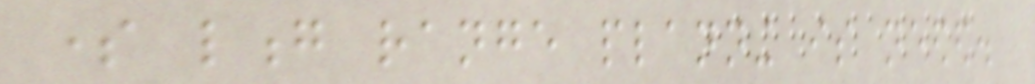some long range planning is needed.
